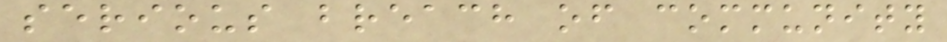serious breach of community
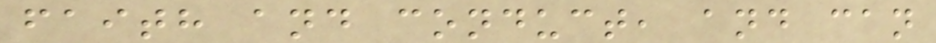faith and conduct, and can
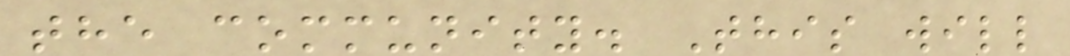the community. This will
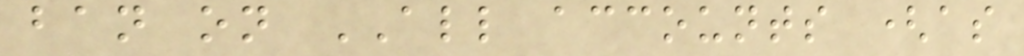ban on ALL accounts (as
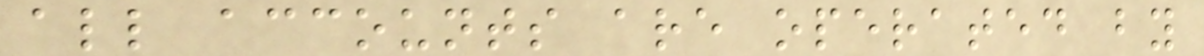all accounts are operated by
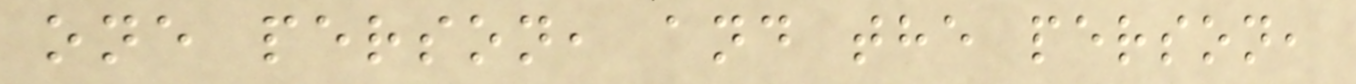one person, and the person,
